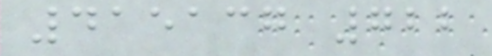415137 722
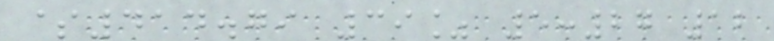$414.79 39% 5:27 12
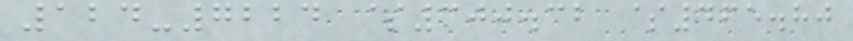124-7224 $300.32 $465.80
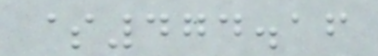$474.16
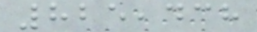825,438
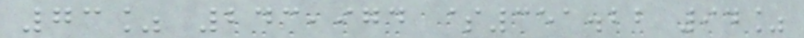73% 243,974 $351.22 94%
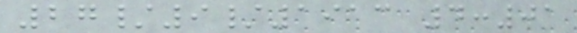27/9/1913 4:01
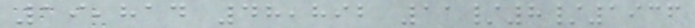19,814 48,892 11/8/1936
